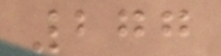277
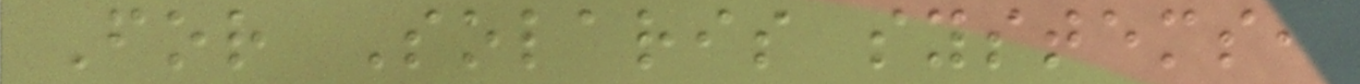For Solaris systems,
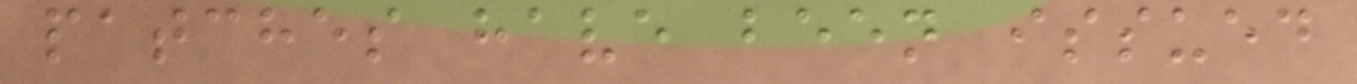patches have been issued
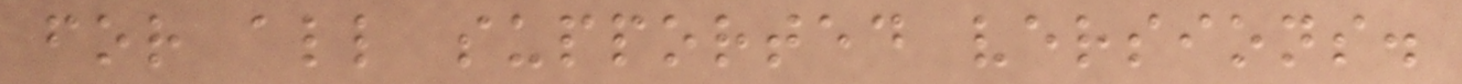for all supported versions.
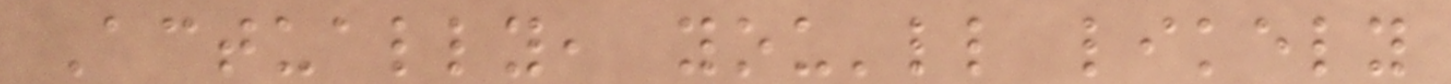Actually, you'll likely
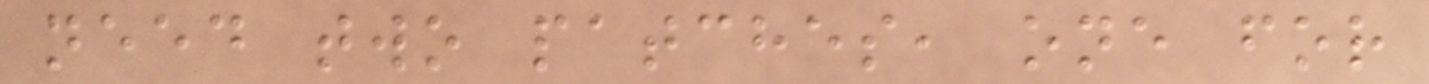need two patches, one for
